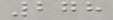278
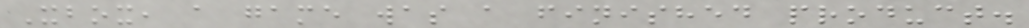Xbox, a game was a finished product.
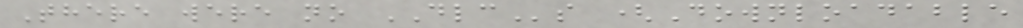There were no DLCs (Downloadable
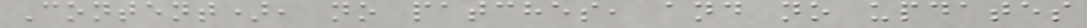Content), no patches, and no updates
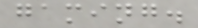gaming.
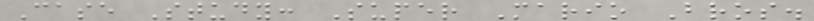Case Study: Super Mario Bros.
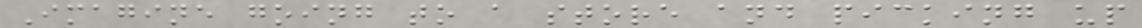Imagine going to a store and picking up
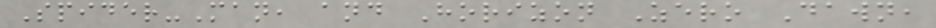Spider-Man, and Horizon Zero Dawn,
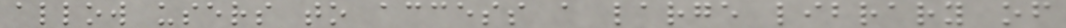allow users to access a large library of
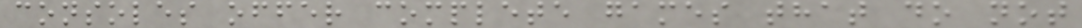consoles offer complete games that do not
